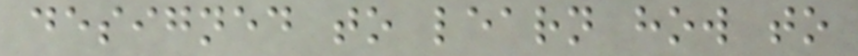designed to learn how to
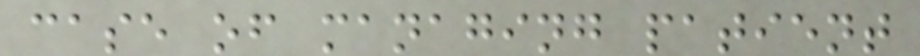case of managing patient
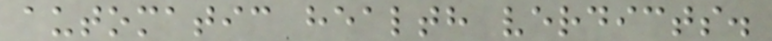automatic health verdicts.
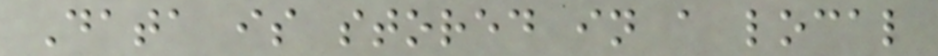Data is stored in a local
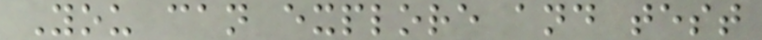You can explore and test
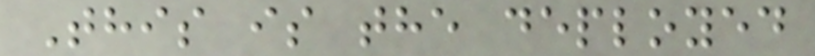This is the deployed
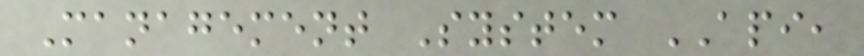Management System API,
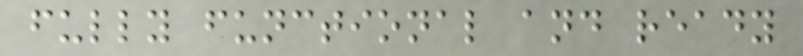fully functional and ready
